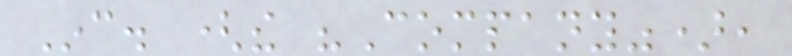Inc. (the "Company"),
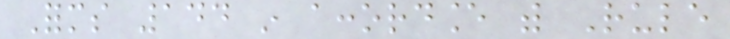Forms 144 in accordance with Rule
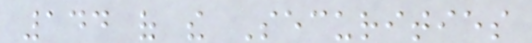144 of the Securities
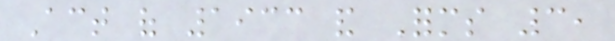Act of 1933 and Forms 3,
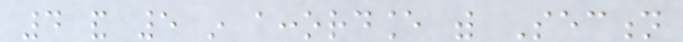4 and 5 in accordance with Section
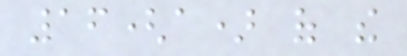16(a) of the
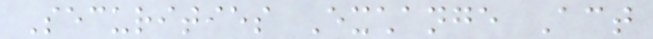Securities Exchange Act
